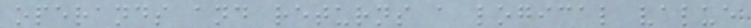operands and returns a logical value
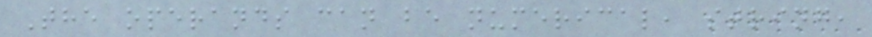The operands can be numerical, string,
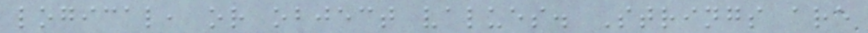logical, or object values. Strings are
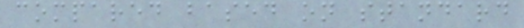compared based on standard
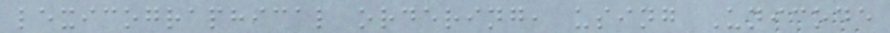lexicographical ordering, using Unicode
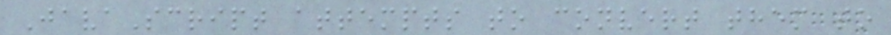JavaScript attempts to convert them to
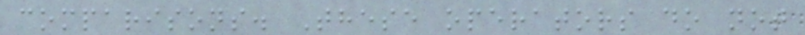comparisons. These operators do not
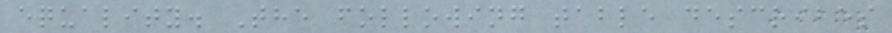equality. The following table describes
